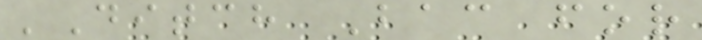'Ditch Bac for
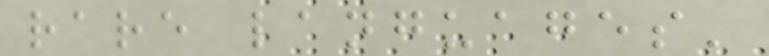rare languages'
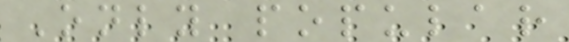Only popular
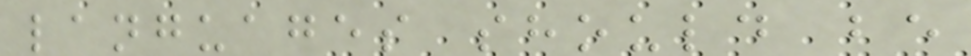languages should be
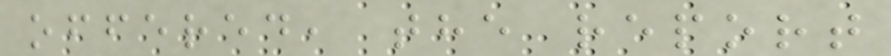offered, the report
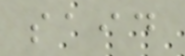said
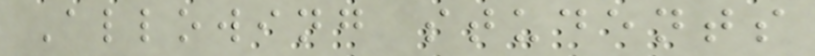Allowing students
